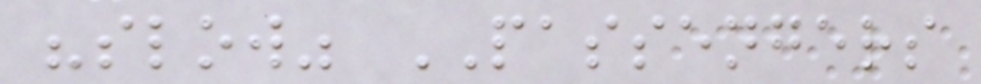"slow" PASSENGERS
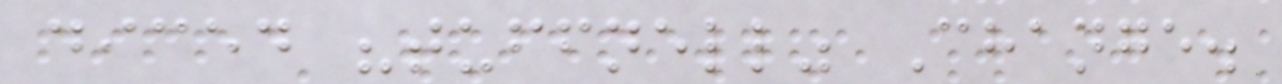diced "tuffnell" Change.
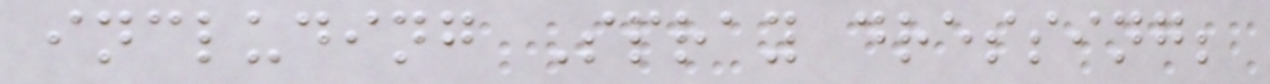including Spray dressing;
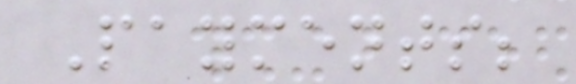Payments;
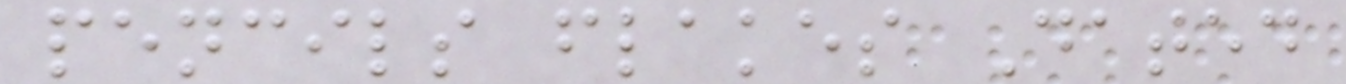pencils flakes Dated
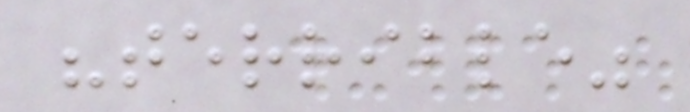"terrible"
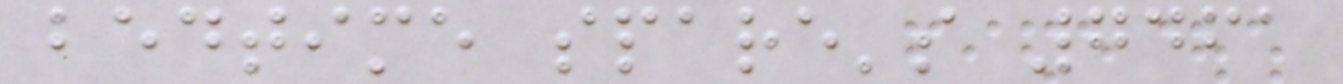bedtime spare's 7461
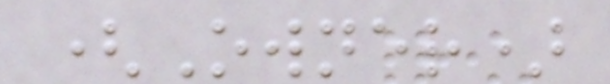(Owner)
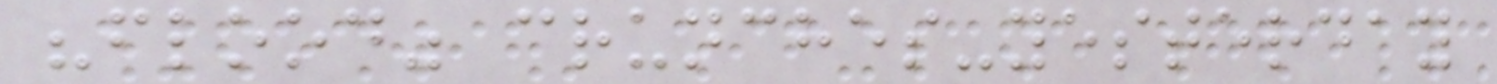"flood" crunches-yesterday
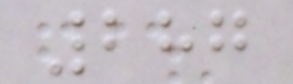287
